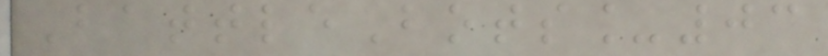BattleBots_03
